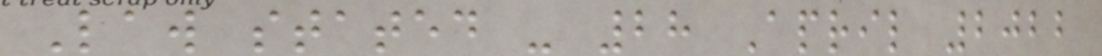Law stated - 28 April 2022
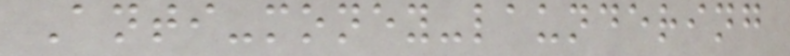Anti-money-laundering
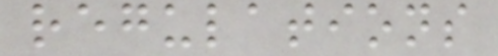regulations
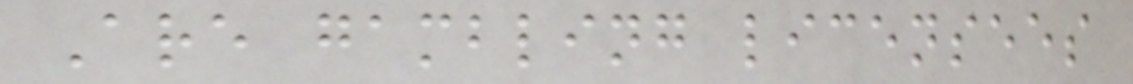Are gambling licensees
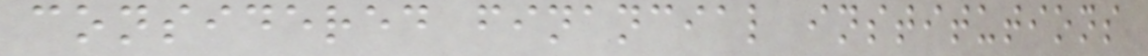considered financial institutions
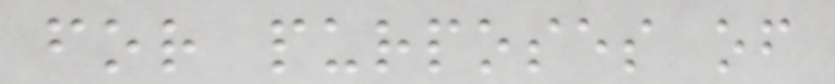for purposes of
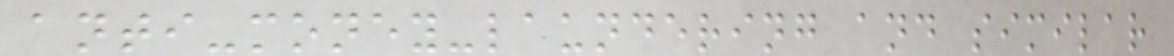anti-money-laundering and similar
